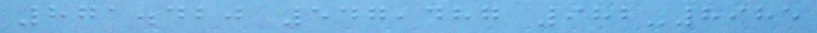871.420 547,487 982-8985
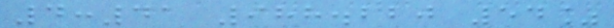4:41 988.220 54%
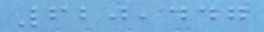620,447
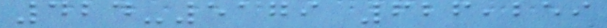424-5179 626,259
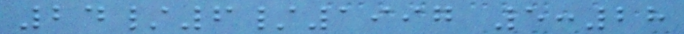24/6/1997 5:28
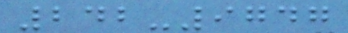242-9747
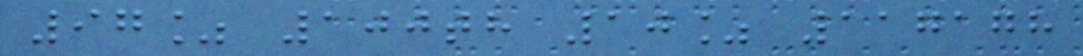97% 100th 10% 117178
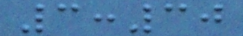3:30
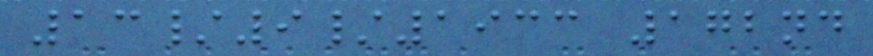13/9/1933 172nd
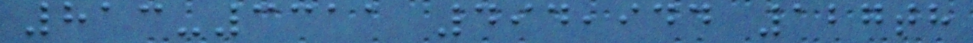813-3311 494,944 127th
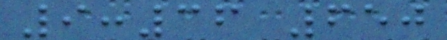9:36 650
